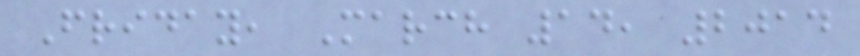Friday, March 14, 2014
